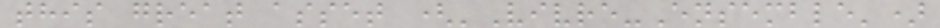this great asset ('Vivre-Ensemble')
